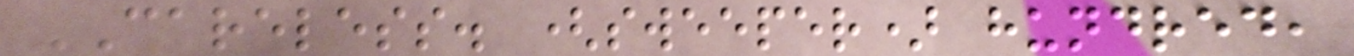CARELESS. (sweeper) hundred,
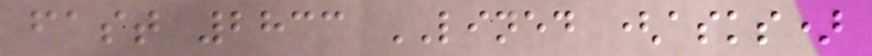fast 2833 LINED (asks)
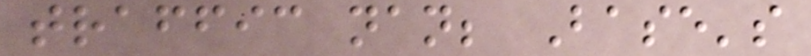traffic nan; Base's
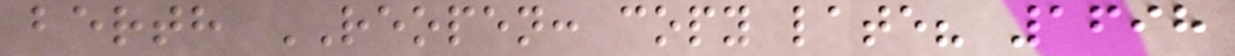berth REOPEN: copy late? 1698
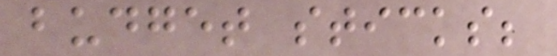budget sticks;
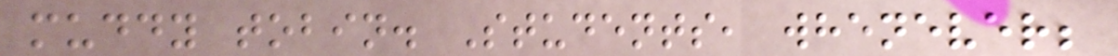muddy tobin. Students, whenever;
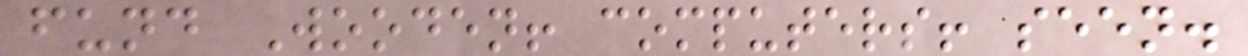fund Wooden! computers! seen.
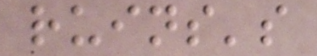ruins's
